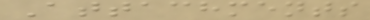Attachments
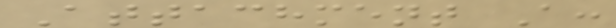Attachment A:
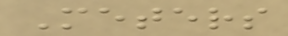Meters
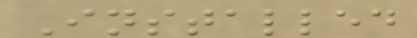Installed
